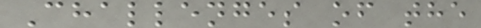Challenges of the
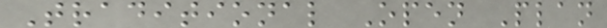Traditional Open Plan
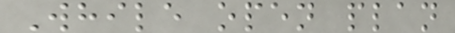While open plan
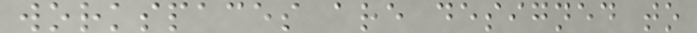workspaces are designed to
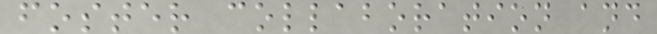foster collaboration and
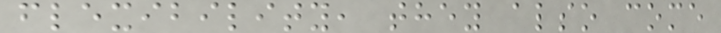flexibility, they also come
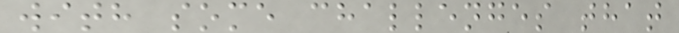with some challenges that
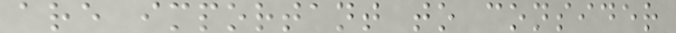are important to consider
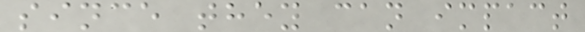since they can impact
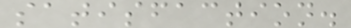satisfaction.
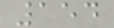154
